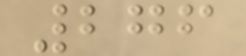276
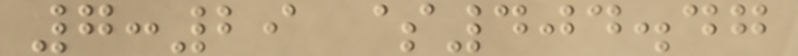7:29 $404.47
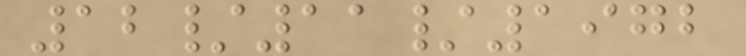12/11/1972
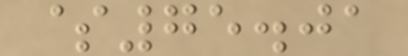$75.01
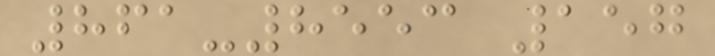861-8553 157
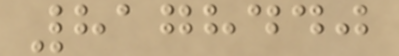8178440
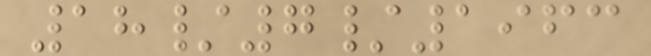18/7/1963
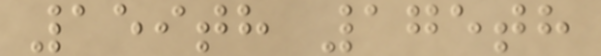159th 175th
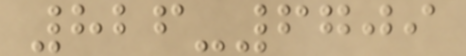826-6709
